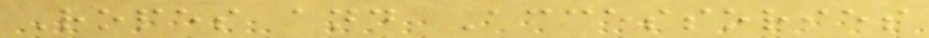Ropes and Accessories
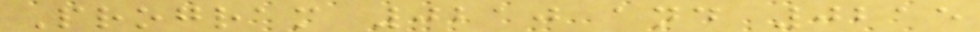Program 0210 and 0215
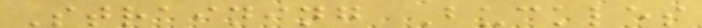Straining Buckles
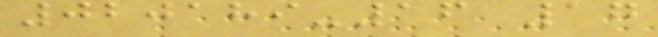020189-16 17
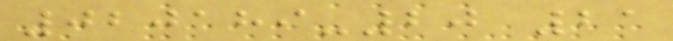020189-20 21
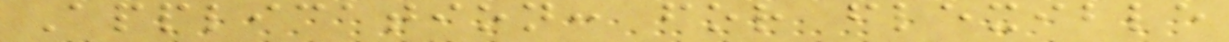Application: for flexible
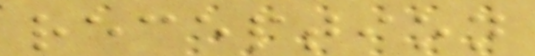reception
